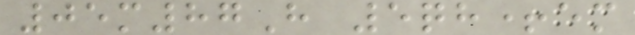05m87H 5qh+em
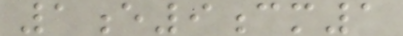1e9cm1
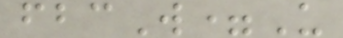fbcW=U
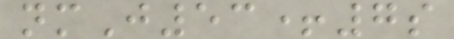nmJ53+7s
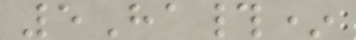5Ha#*
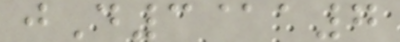jD3@a7
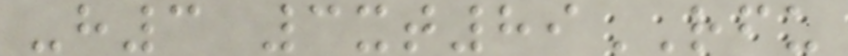-h3 3xt89RFU
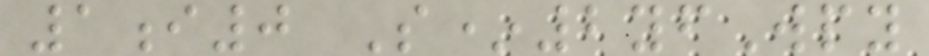1i0 S*2yfWpy
